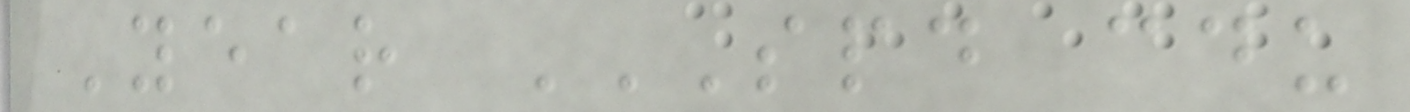Year SPD CDU
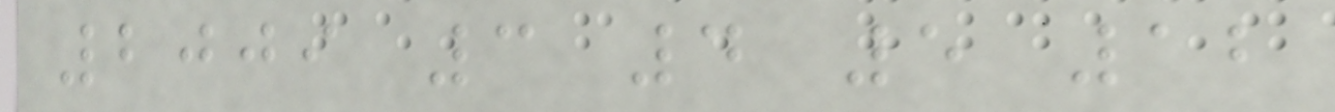2009 3 4 5 12
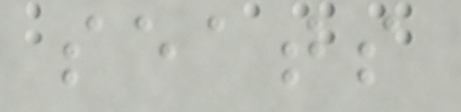seats
